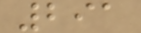291
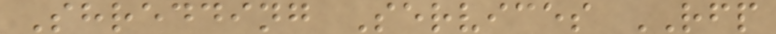Shredding Services RFP
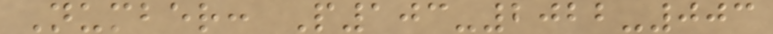Number: P103-2022-003
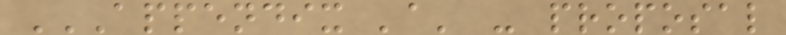APPENDIX 'A' - PROPOSAL
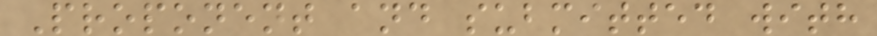Proponent and submitted with
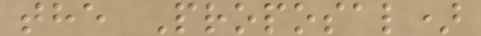the Proposal)
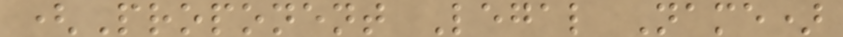(Proponent Legal Name)
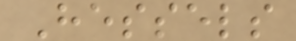Hessels
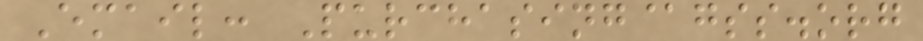Email: Purchasing@gss.org
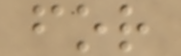for
